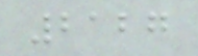2127
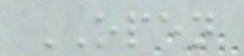OPEN
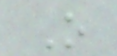O
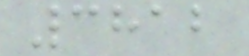3812
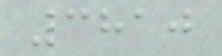3810
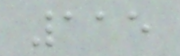115
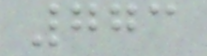773
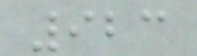923
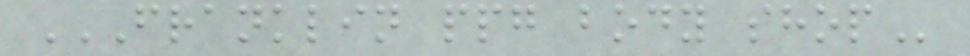FRANKLIN PPG BODY SHOP
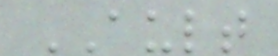AULT
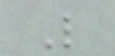L
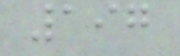197
